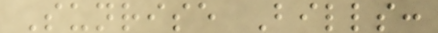Sunrise Bills:
